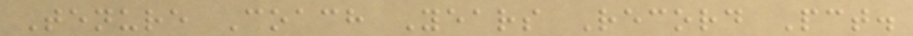Tenure Coach Years Record Pct.
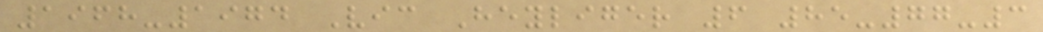1968-1974 Vic Heyliger 6 85-77-3
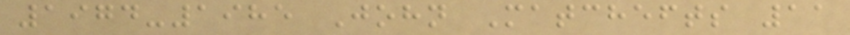1974-1985 John Matchefts 11
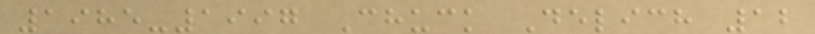1985-1997 Chuck Delich 12
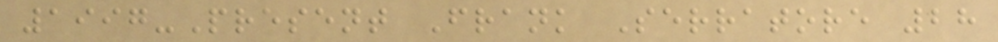1997-Present Frank Serratore 28
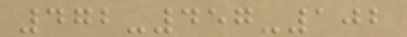472-457-102
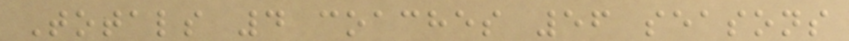Totals 4 coaches 56 seasons
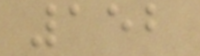152
